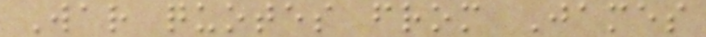War quotes from James
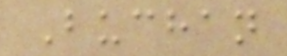Buchan
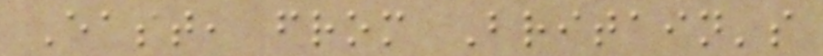East, from Britain's
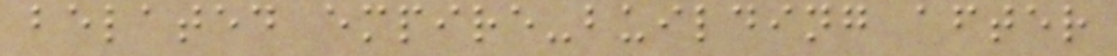belated empire-building after
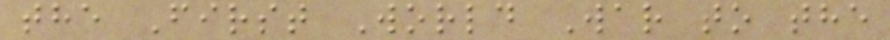the First World War to the
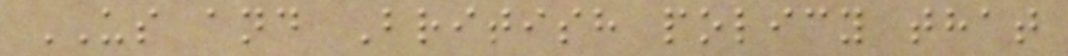US and British policy that
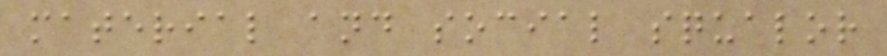material and social squalor
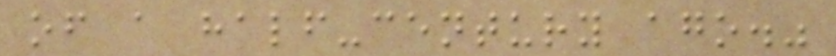of a half-century ago."
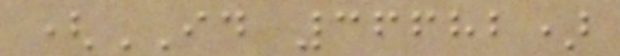(ID 36682)
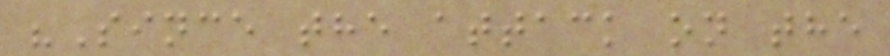"Since the attack on the
